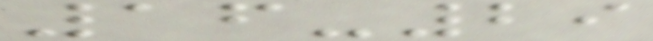16-29
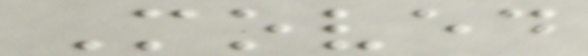Moved
